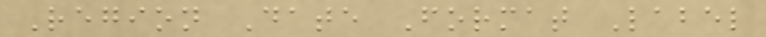Region Date Format Label
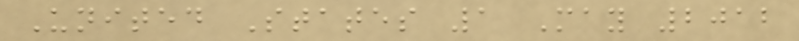United States 1 May 2012
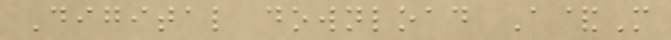Digital download A&M
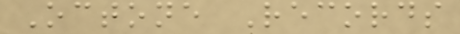Octone Records
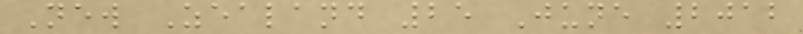New Zealand 25 June 2012
